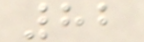82
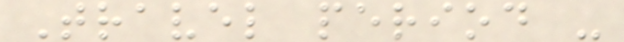Travel period -
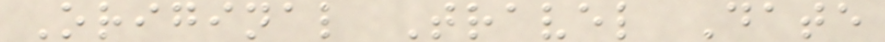Original Travel Date
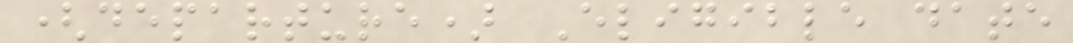(departure) Eligible date
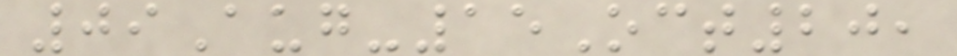09Aug-15Oct20,
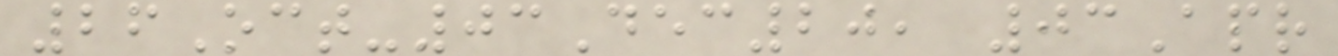26Oct-03Dec20, 03Apr
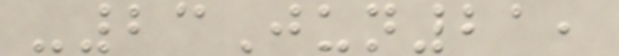-23Jun21,
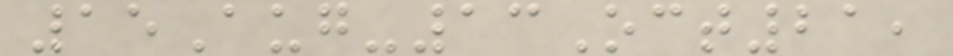15Aug-13Oct21,
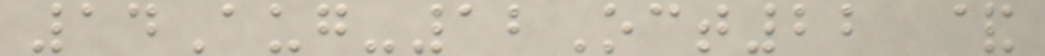14Aug-12Oct22 &
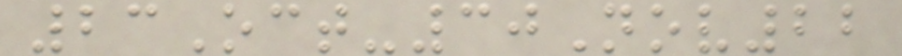23Oct-30Nov22
